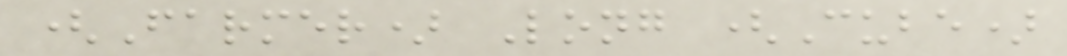(Farmer) Long (Cube)
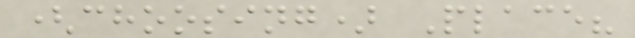(choosing) Place?
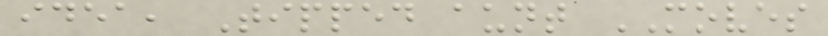idea, Tipped aunt MOVES
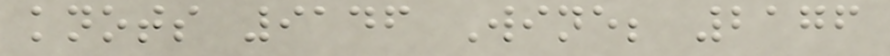knots 9146 Wine; 2176
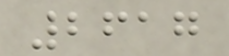2617
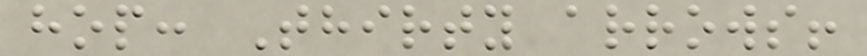hop: Thirty arrows!
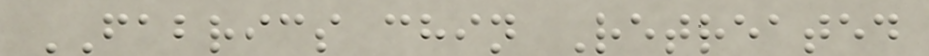FABRICS chin Retreated
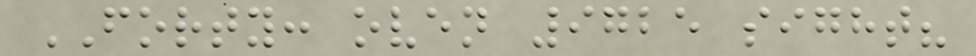FORTY: oven 9725 sight?
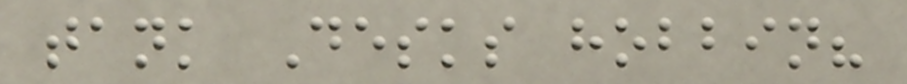tank Desks hobbin?
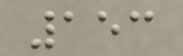153
